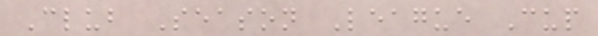Club Season League Cup
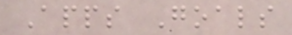Apps Goals
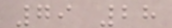79 28
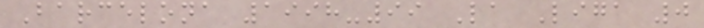Barcelona 1998-99 La Liga 0
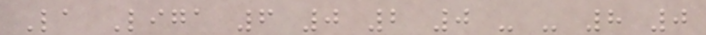La Liga 6 0 2 0 - - 8 0
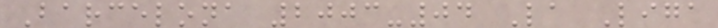Barcelona 2003-04 La Liga
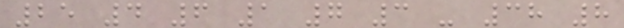25 4 6 1 7 3 - 38 8
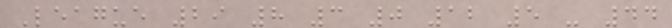League 29 8 3 0 12 5 - 44
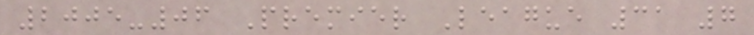2005-06 Premier League 31 7
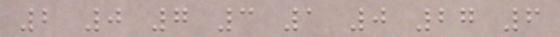2 0 7 3 1 0 27 6
